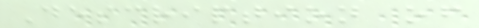Description of
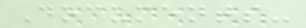Documents-
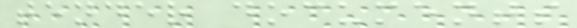tender documents
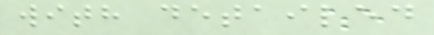with detailed
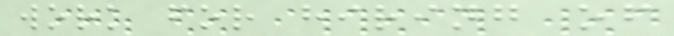work for hiring of
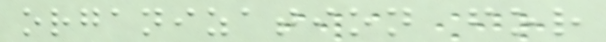organization for
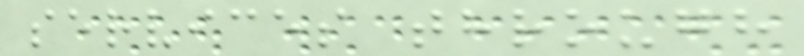services through
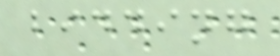bidding
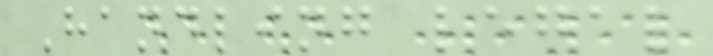Handling legal
